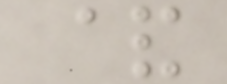&
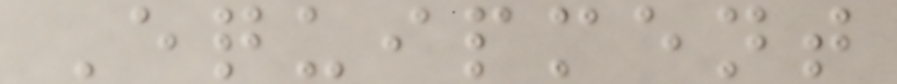Equipment
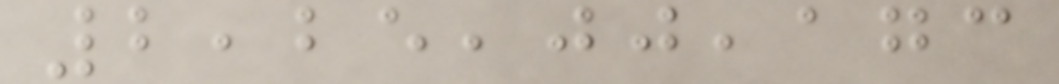2,25,00,173
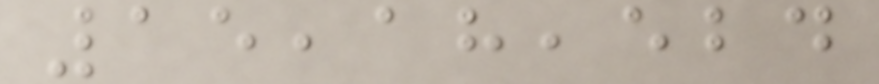15,18,524
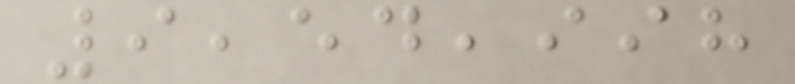9,54,998
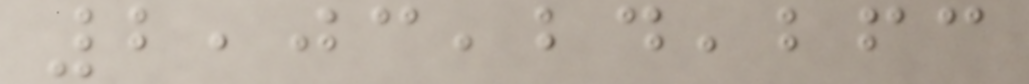2,03,24,263
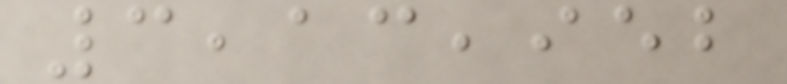3,13,952
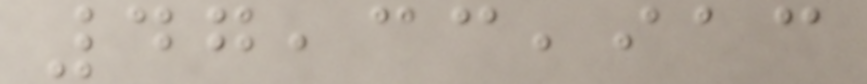47,33,913
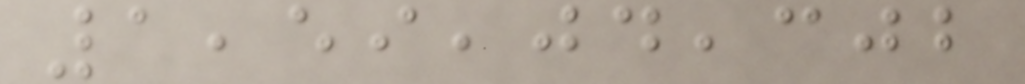1,59,04,302
